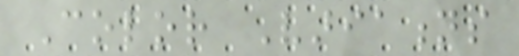Color Variations
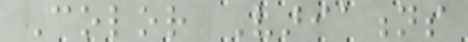Color Variations
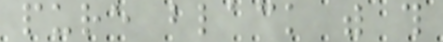pure black with this
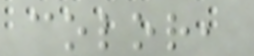color,
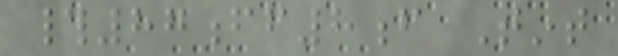#87ff8f Tint
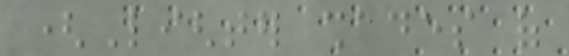(Lighter shades of
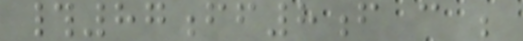#87ff8f can be
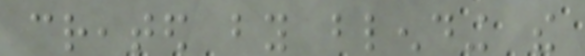created by blending the
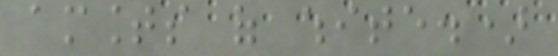amounts of white.)
